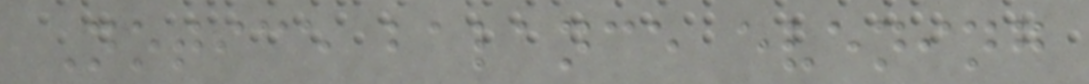Notice balance evening
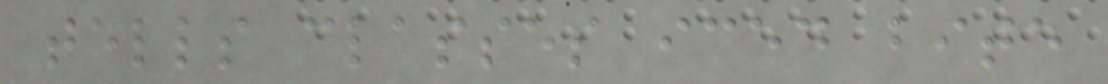tells classes iced bite
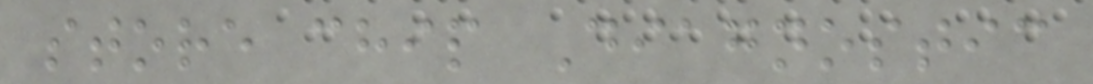store chip Diagnostic
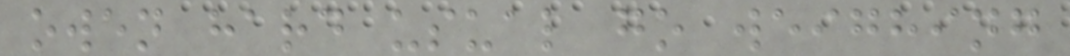owen hard usual go weighing
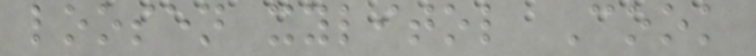loosen xylitol Cook
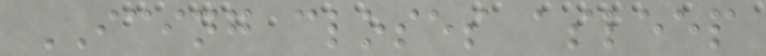ICING closes asleep
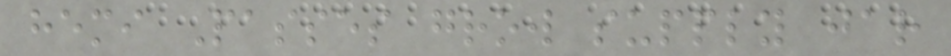hemi Passes grow supply jar
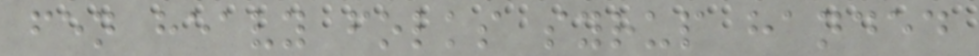fen heavy folks syrup handed
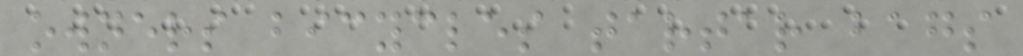owners bicycles tartar bags
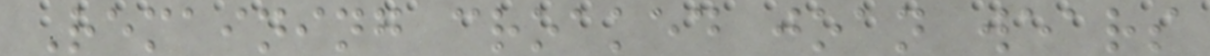Remaining croaked joan wears
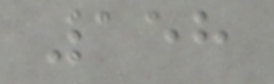158
